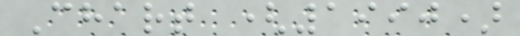Chart (1990)
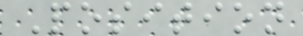Position
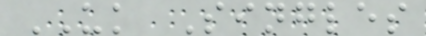UK Singles
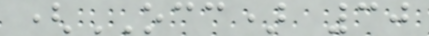(OCC) 30
